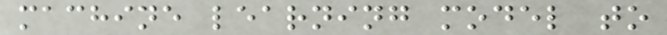machine learning model to
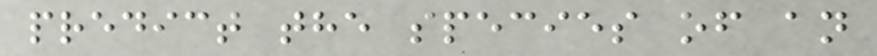predict the species of an
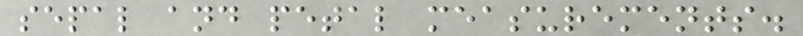sepal and petal measurements.
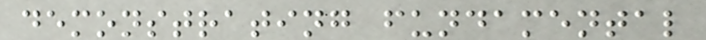demonstrating fundamental
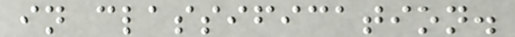in classification.
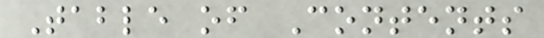Table of Contents
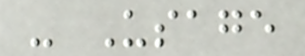- Usage
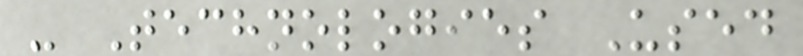- Technologies Used
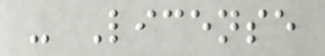- License
